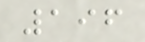196
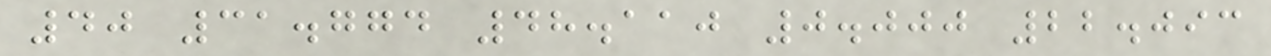40 31.774 48.110 0.000 22.093
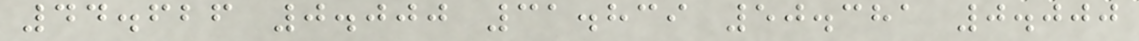44.626 0.000 31.839 50.381 0.000
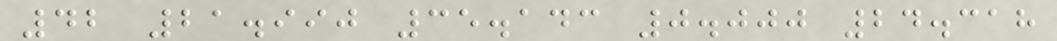42 21.990 35.143 0.000 24.318
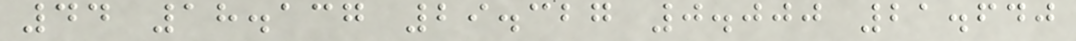44 18.137 29.327 0.000 21.640
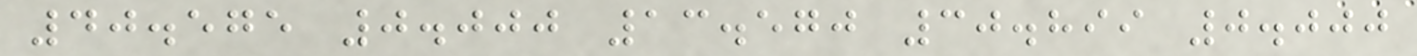40.575 0.000 13.570 30.899 0.000
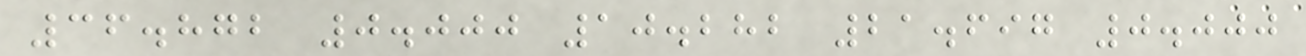36.872 0.000 10.282 21.697 0.000
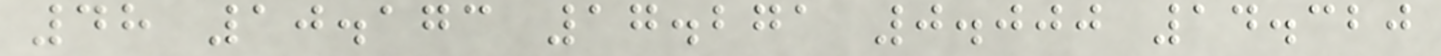48 10.173 17.271 0.000 14.320
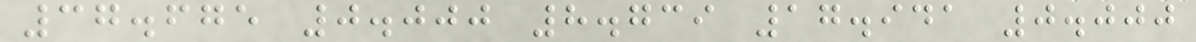37.675 0.000 8.739 17.941 0.000
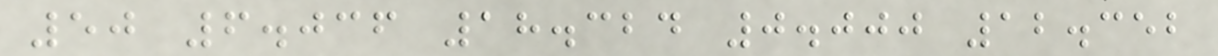50 6.036 18.324 0.000 12.352
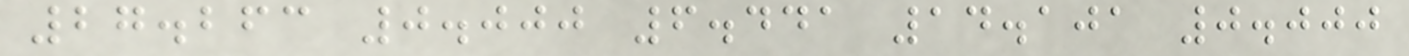27.263 0.000 6.441 14.101 0.000
